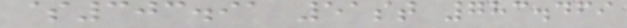$303.91 51st 783.469
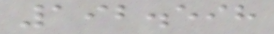192.598
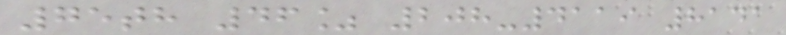75th 46% 208-4119 8141
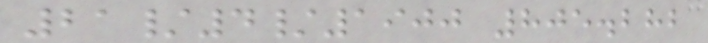21/4/1900 805.282
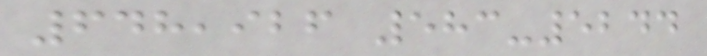648,926 583-5244
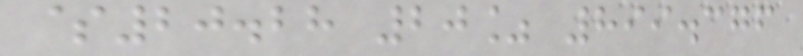$20.28 20% 899.376
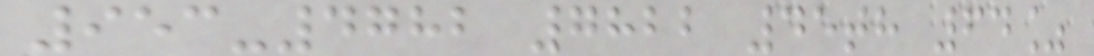953-4782 7822 45th 64%
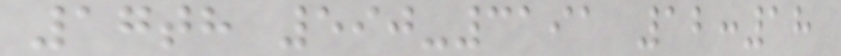17th 590-3191 12:18
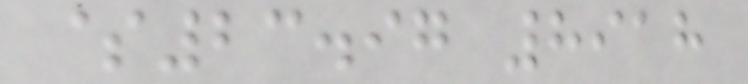$23.97 8918
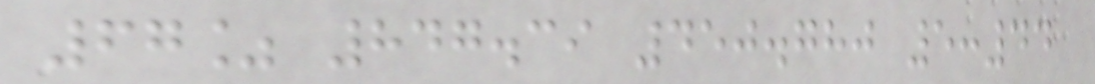67% 847.39 450.780 5:44
